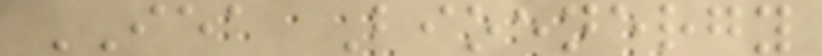IEA Bioenergy
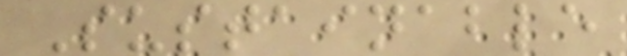Sustainable
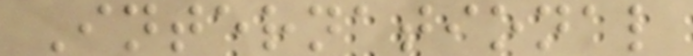International
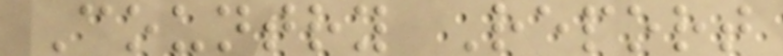Country Report
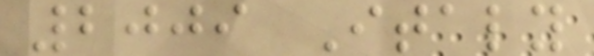2009 Italy
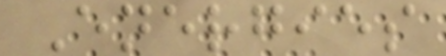Energies
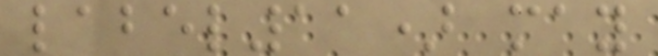label11) may
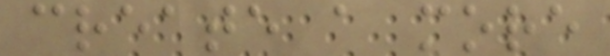create a more
